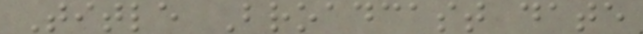Title Broadcast date
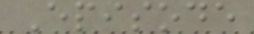Episode
